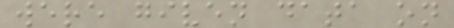were given data on
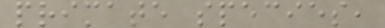primate species,
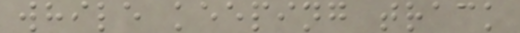while keeping track
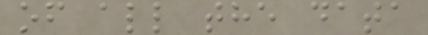of all the data
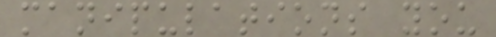manipulations you
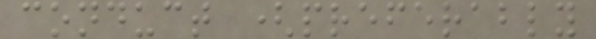conduct (preferably
